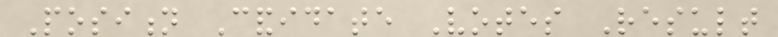Position Candidate Votes Result
